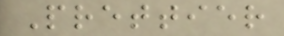Prettier
